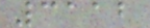3112
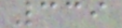339
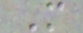M
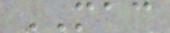MAC
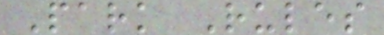Park Rules
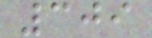309
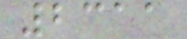2311
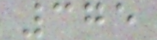375
